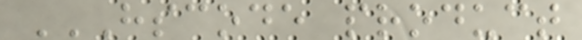HSCODE PRODUCT
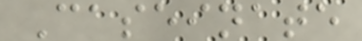Caseinate
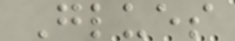Glues
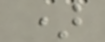)
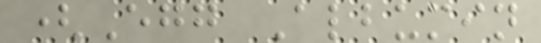(Egg Albumin
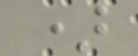)
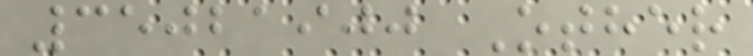35021900 Other
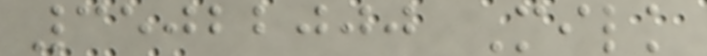35022000 Milk
